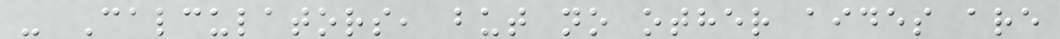- Calculators, but no other aides are
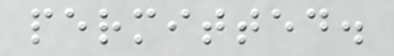permitted.
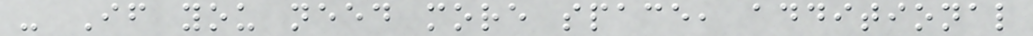- If you need more space, additional
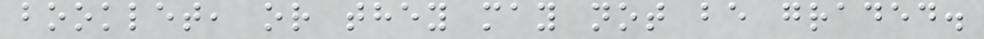booklet, or they may not be graded.
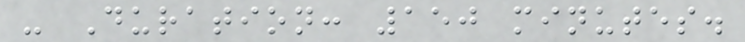- Duration: 150 minutes.
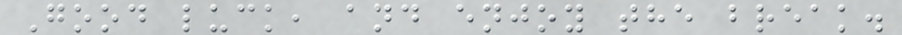Good luck, and enjoy the break.
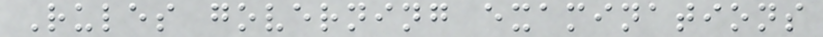Rules governing examinations
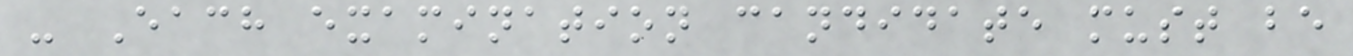- Each examination candidate must be
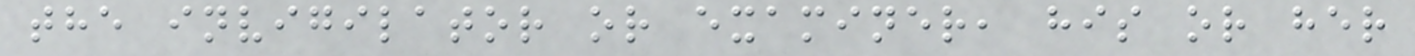the invigilator or examiner, his or her
